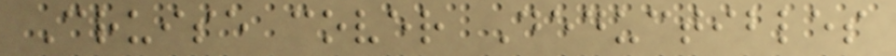Cruise cover Deductibles
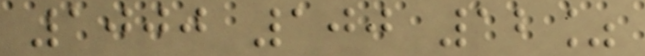1000 100 12%
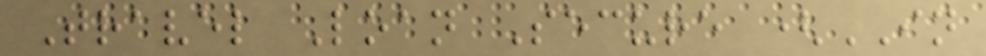Travel Loan Secure (IN
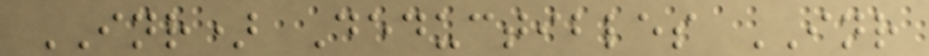INR) Deductibles INR
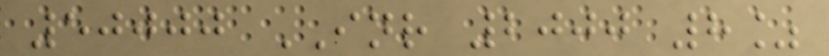50000 INR 2000 8%
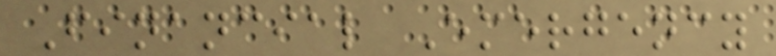Financial Emergency
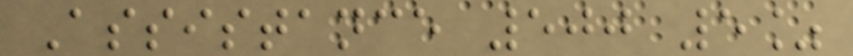Assistance 500 5%
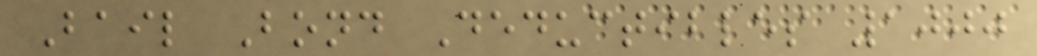Bail Bond Deductibles 1000
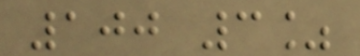100 3%
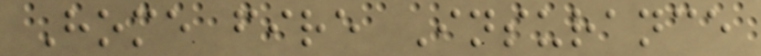Home fire Insurance
